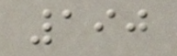190
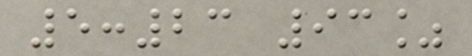5:23 93%
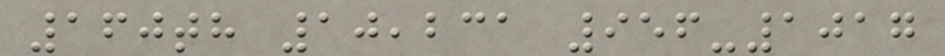160th 10,231 956-1017
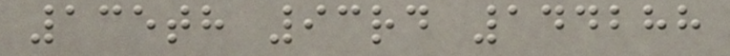135th 93rd 144288
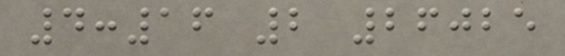4:16 2 26025
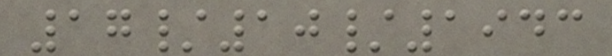17/10/1943
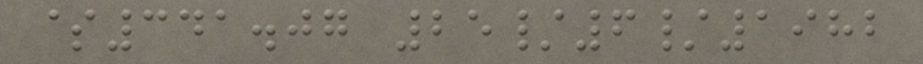$341.07 25/6/1982
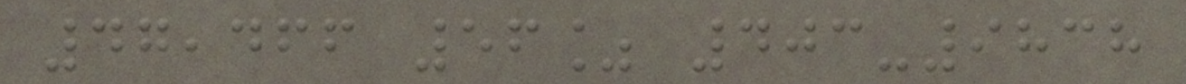47,466 56% 403-9838
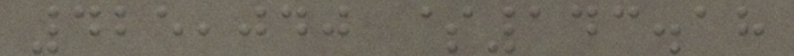425,040 $143.18
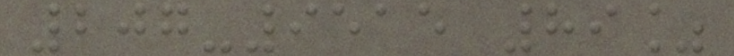207-9515 89%
